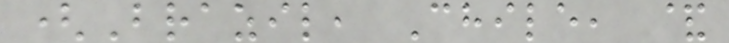(Brazil, Chile, &
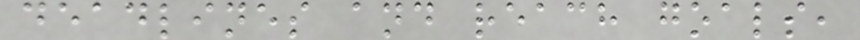deadlines and reach goals,
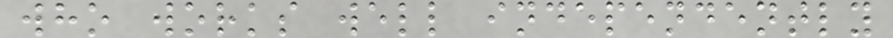who works well independently
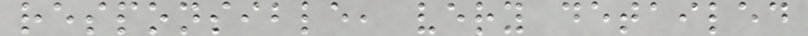responsible, very detailed
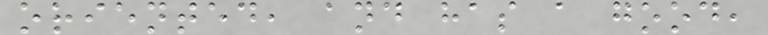oriented, and has a good,
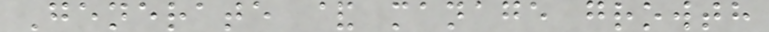Generate & manage growth
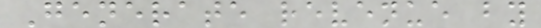Generate revenue by
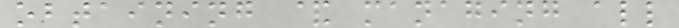obtaining & managing all
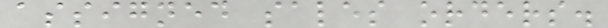assigned sales orders.
